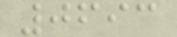0693
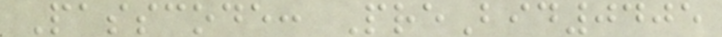Passcode: PreBid0405
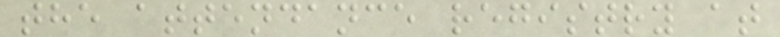the attendance registry at
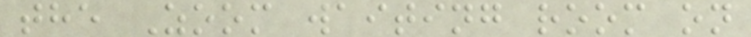the Zoom waiting room on
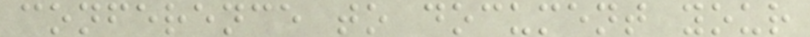conference to document your
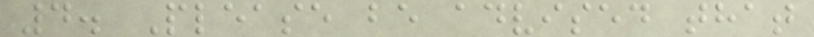4. Please be advised that
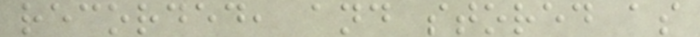recorded, and stored as
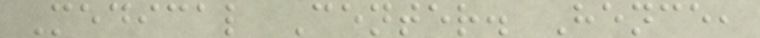Medical Center. Hence,
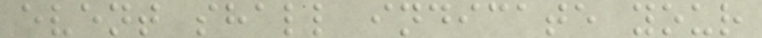event shall indicate your
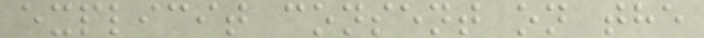explicit consent on the
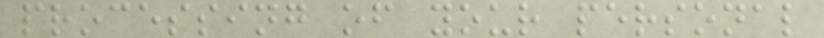processing of your personal
